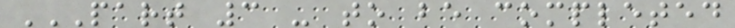PART 3 - TO BE COMPLETED
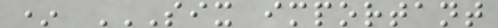* SIX IMPORTANT
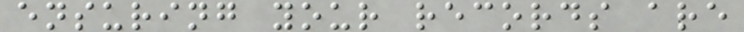ensuring your records are
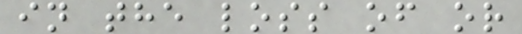in the loss of or
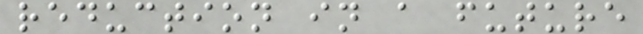reduction in a future
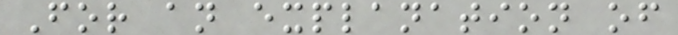For an explanation of
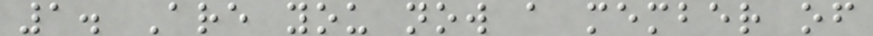1. Are you now a member of
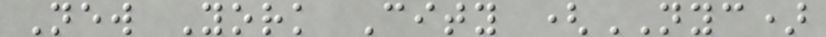New York City (NYC)
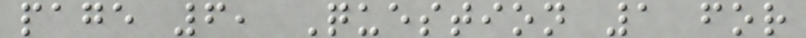page 6, Question 1 for
